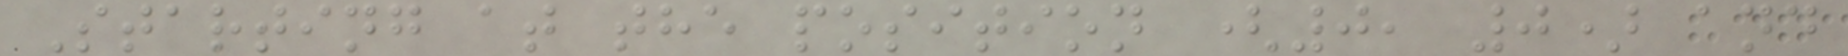Starting at the position (0, 0) and
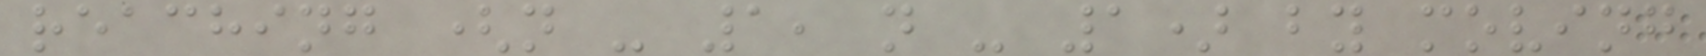reaching (n - 1, n - 1) by moving
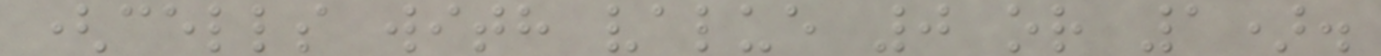(cells with value 0 or 1).
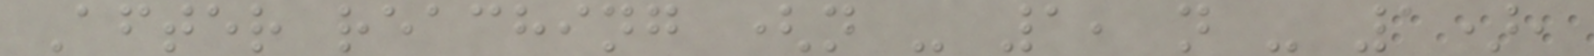After reaching (n - 1, n - 1),
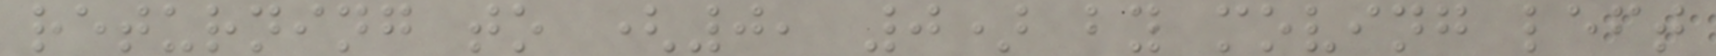returning to (0, 0) by moving left
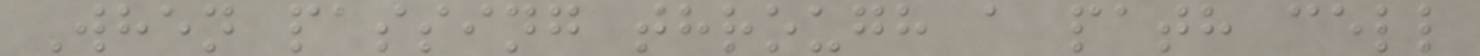When passing through a path cell
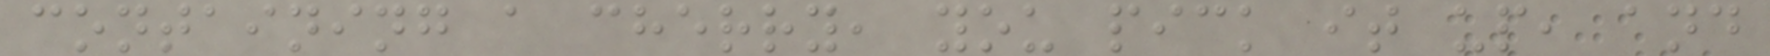containing a cherry, you pick it up, and
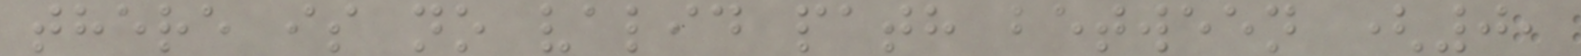there is no valid path between (0,
